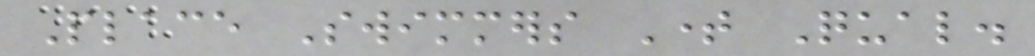Place Swimmers Time Qual.
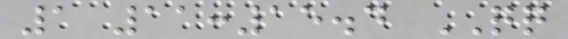1 11:15.4 QQ
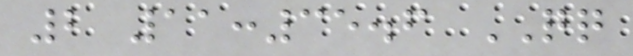2 11:35.6 QQ
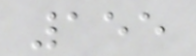155
